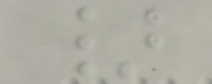}
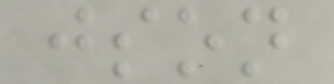json
